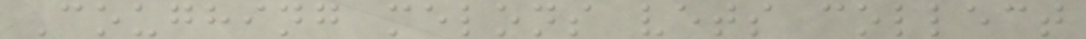Coughing melons vets collect
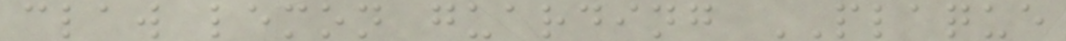claw lemon guarding PLAQUE
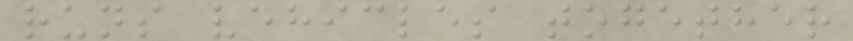runs vehicles together
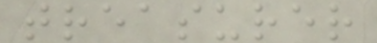treasurer
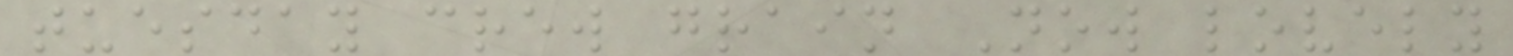tuesday crew grain Now lovely
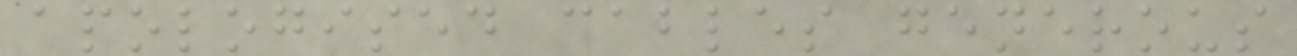apologised cables generous
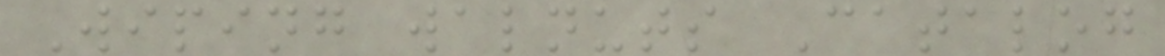Wiping walnuts Catalog
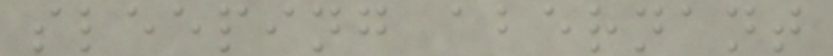sleeping abernant
